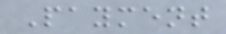Payment
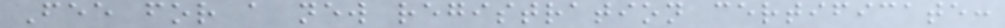Fee for a new registration certificate:
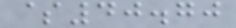$40.70
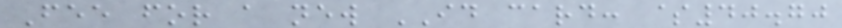Fee for a new ID card: $40.70
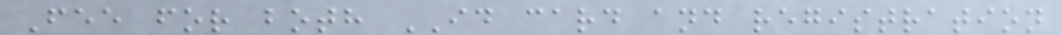Fee for both ID card and registration
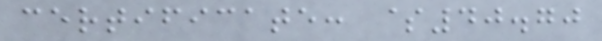certificate: $40.70
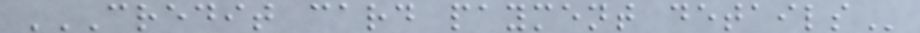CREDIT CARD PAYMENT DETAILS
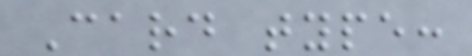Card type:
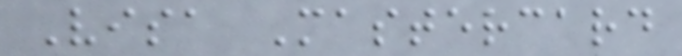Visa Mastercard
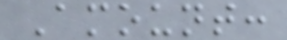Amount:
